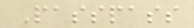Passpass
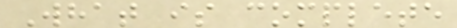What is complete
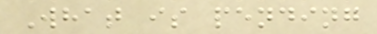What is pending
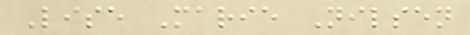Lise Marie Nilsen
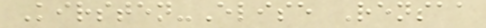Kirsten-Elise Rensaa
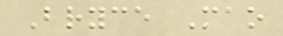Bryce Mao
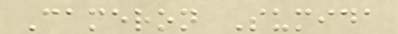Cameron Sumida
